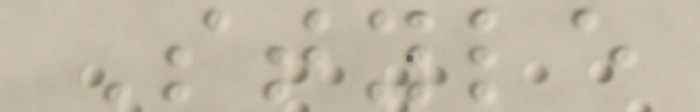Style
